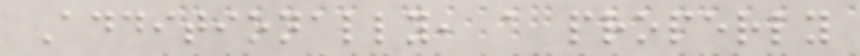Additionally, a properly
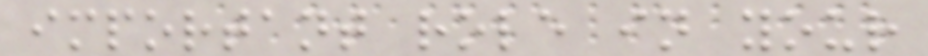important role in your
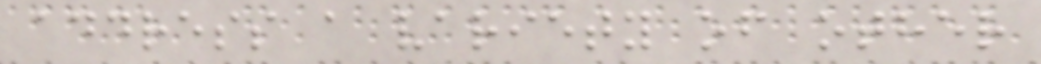address a variety of other
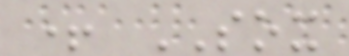+ SOX
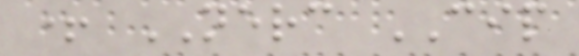+ NERC CIP
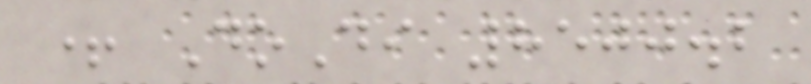+ DoDi 8500.2
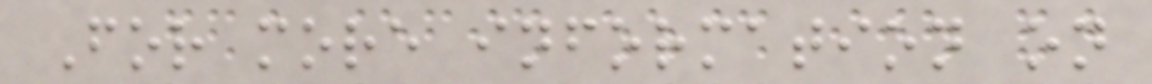For more information on
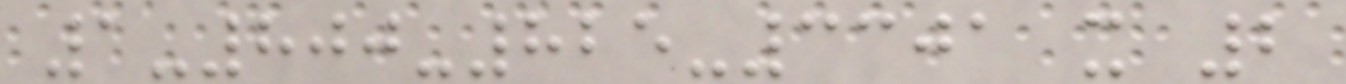1-800-825-3301 x 2
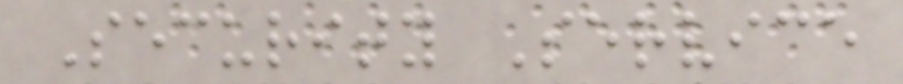Security Service
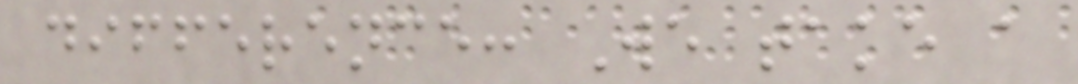difference: We take a
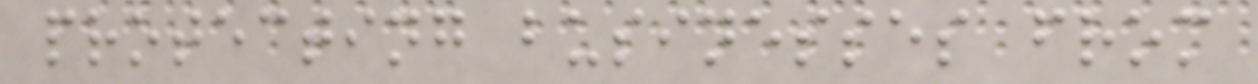protecting businesses from
